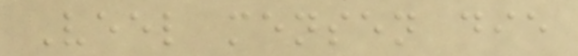Veel mensen die
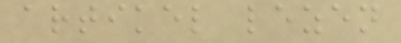artikel lezen
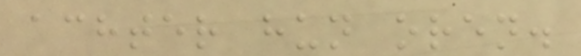achter hun oren.
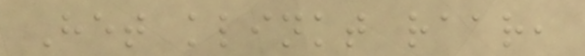Het klinkt raar,
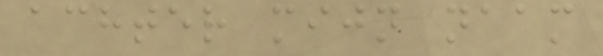achter mijn naam
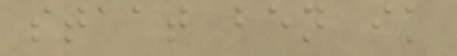staat ben ik
